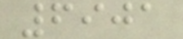6901
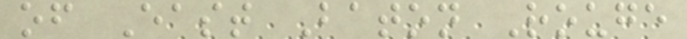of East Baton Rouge
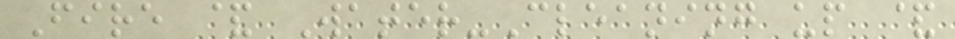Fire & Water-Cleaning up &
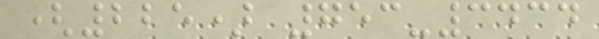(225) 753-3434
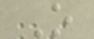O
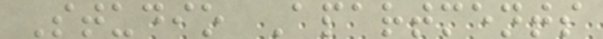Studio Apartments
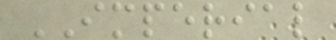IMPERIAL
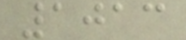1013
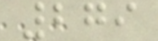279
